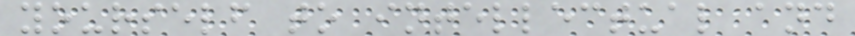yourself to intellectual and
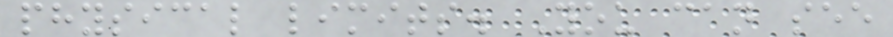physical limits. You can see
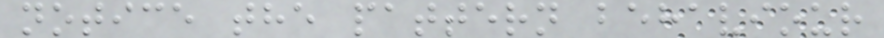notice the pattern behaviour
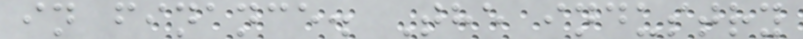in finance. The industry
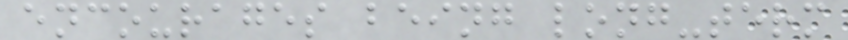encourages being long-term
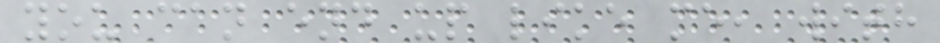you can end up like me, with
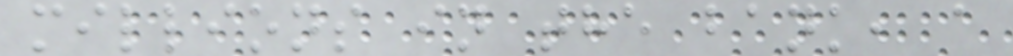millions in the bank, a
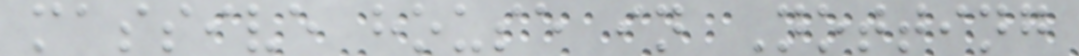massive house in Notting
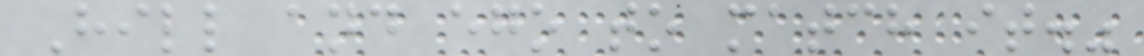Hill and ego to match it."
